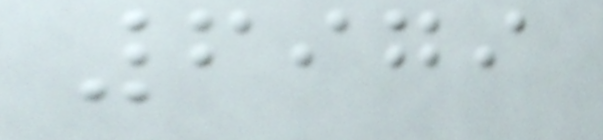6979
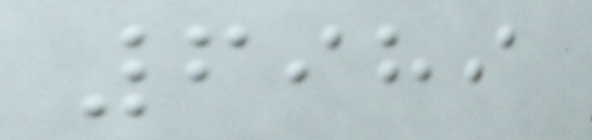6989
